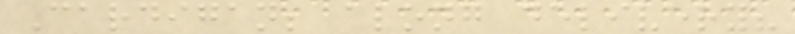Cardigan; along delivery?
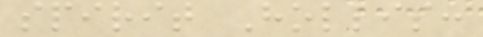spirit Hollis:
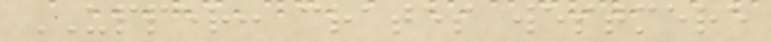UPPER: crates westmere
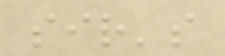sir's
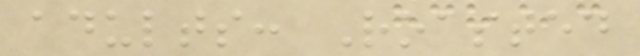adults: Roasted
